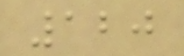120
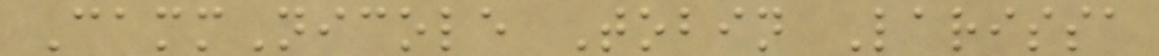CammNicole Tobin Larissa
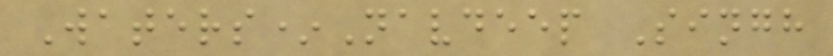Waters*Navdeep Singh
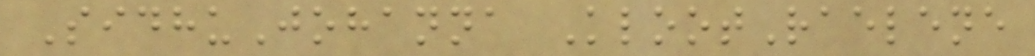SidhuJohanna KlootRaelene
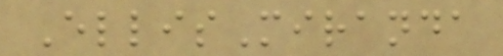EllisMiranda
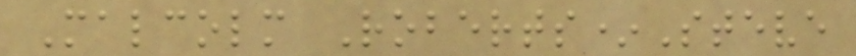Malcolm Roberts*Steve
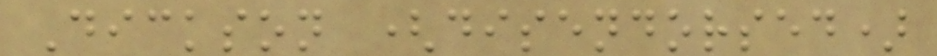Dickson (disendorsed)
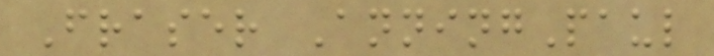Fraser AnningPaul
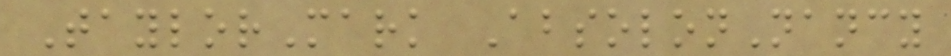TaylorMark AbsolonNancy
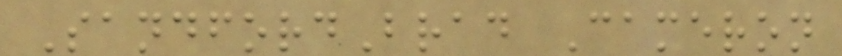SandfordBrad Cameron
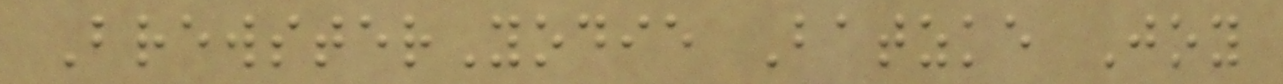BrewsterYodie Batzke Joy
